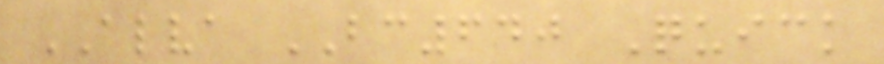ALVA BC640 Quick
